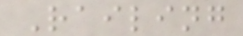Railing
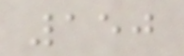150
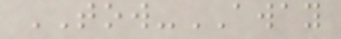TOW-AWAY
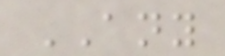ANY
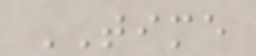TIME
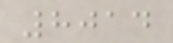8014
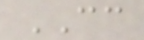CC
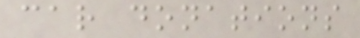car donations
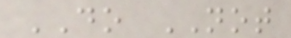DO NOT
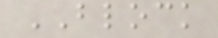BLOCK
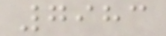7983
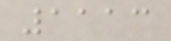1113
